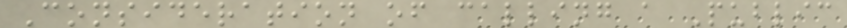Consideration of calling a Public
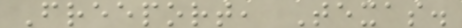Freeport, Texas.
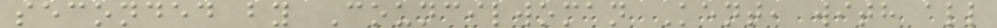seconded by Councilwoman Kent, with all
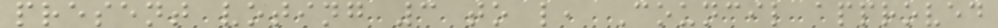present voting 3 to l, Council approved
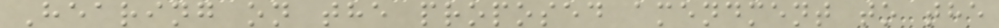Hearing on the proposed amendment to the
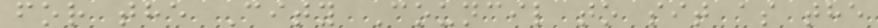for the City Council to sit as the
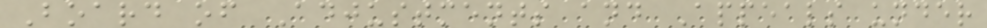Board of Adjustments and Appeals under
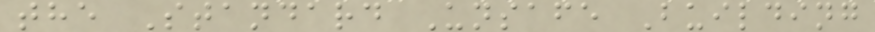the Standard Unsafe Building
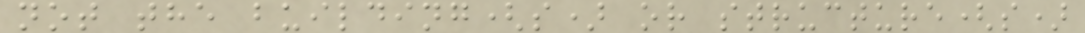not the building(s) or structure(s)
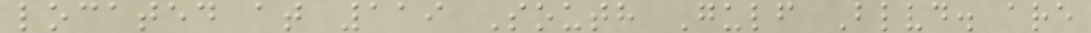located at 119 South Gulf Blvd. are
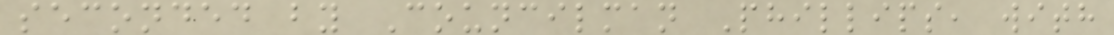seconded by Councilman Phillips, with
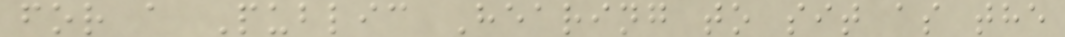for a Public Hearing to sit as the
